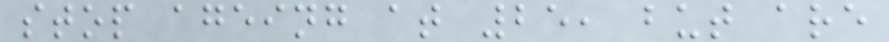stop ageing at 25, but are
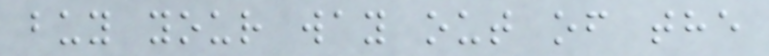buy your way out of the
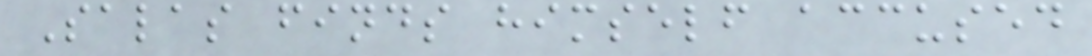Salas finds himself accused
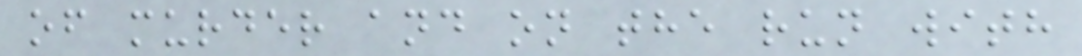of murder and on the run with
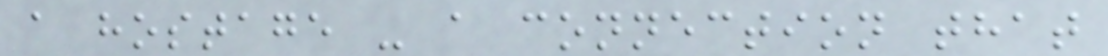a hostage - a connection that
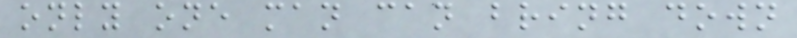only one man can bring down
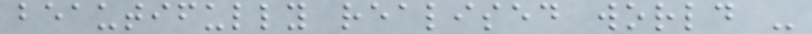beautifully realised world -
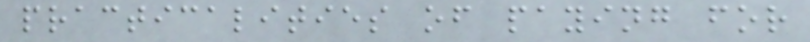practicalities of paying for
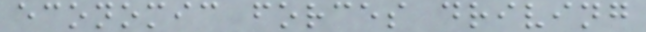economic forces driving
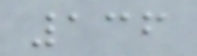136
